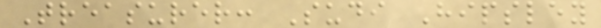Treasurer: Sudi Hipsley
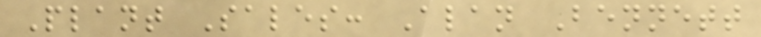Plant Sales: Alan Bennett
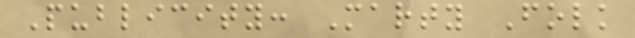Publicity: Marty Folk
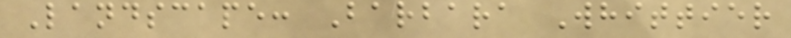Landscape: Barbara Whittier
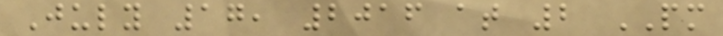July 17, 2016 at 2 PM
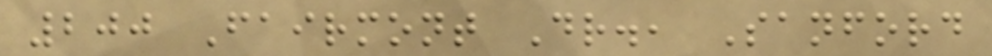200 Fairmont Dr., Sanford
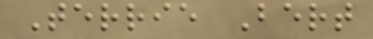Terrie Bert
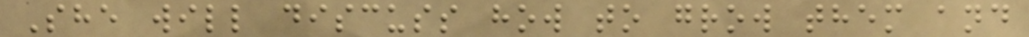She will discuss how to grow them and
